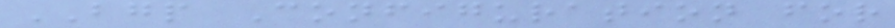BGP Configuration for
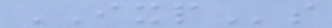IXPs
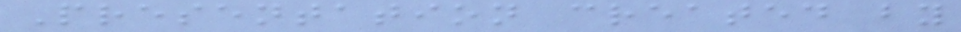Presentation created by
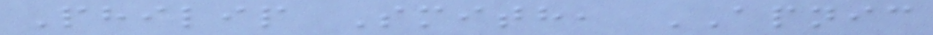Philip Smith, APNIC
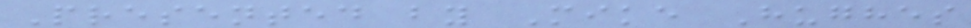Presented by Mike Hughes
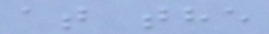at the
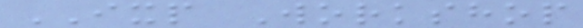IXP Workshop
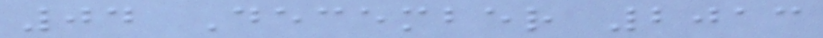04 December 2013
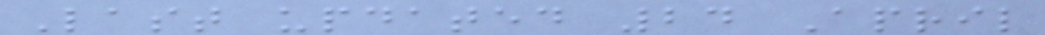Last updated 24 April
